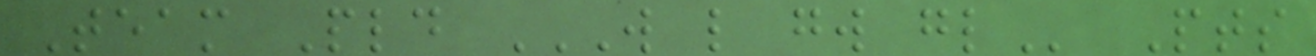Team Pld W L GW GL Pts
